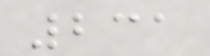231
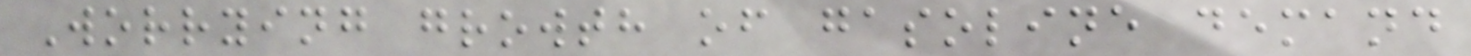Worrying growth of gasoline demand
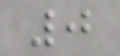0
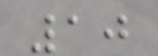10
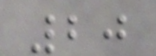20
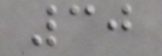30
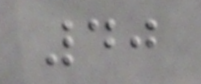40
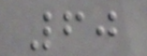60
